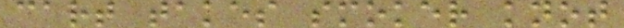cart takes smoker knot
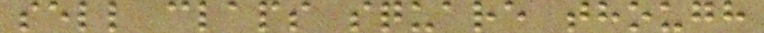sell claps square though
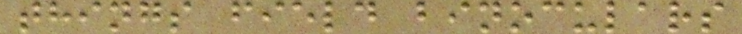things field binoculars
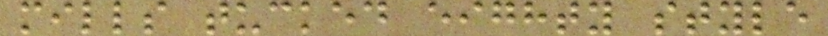mills tucked eighty style
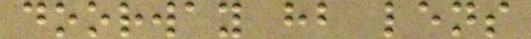doorway hb lens
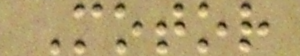Motor
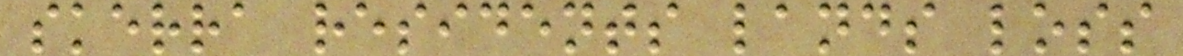skerra residents lands loss
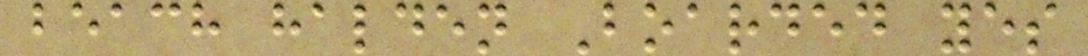beach halden Boarded yes
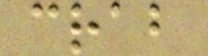crab
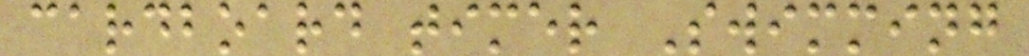cardboard timer Swimming
